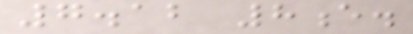7.12 8e.
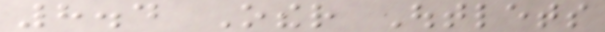8.4 Other Outlets
